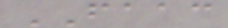FAAC
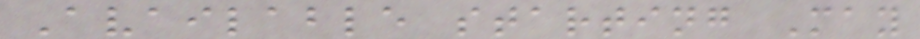Available starting May
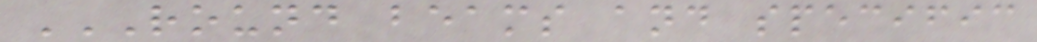ROUND BEAMS AND SPECIFIC
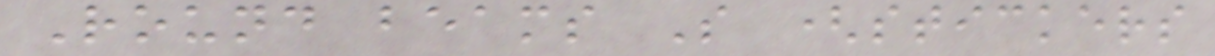Round beams S (stickers
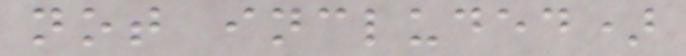not included)
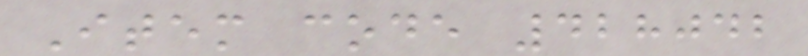Item code 428042
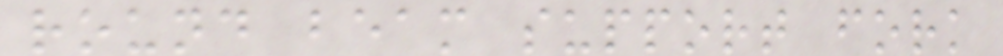round beam support fork
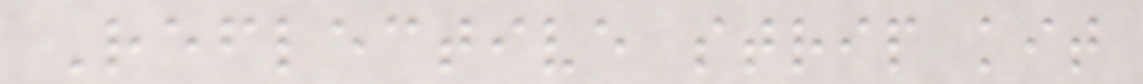Reflective strip kit
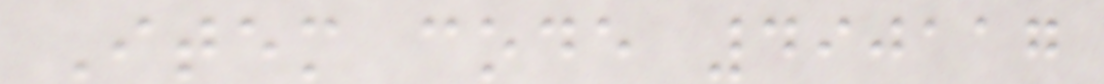Item code 490117
